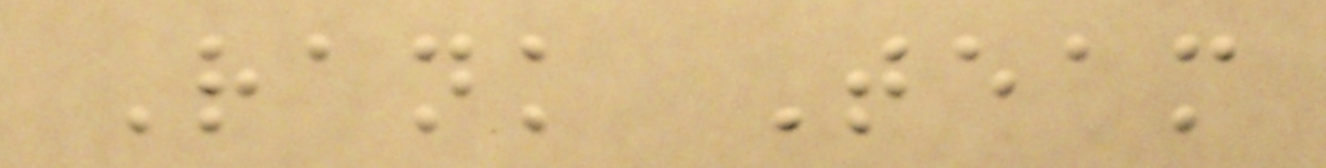Rank Team
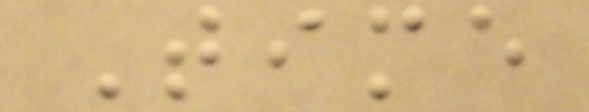Time
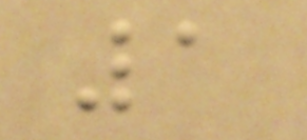1
